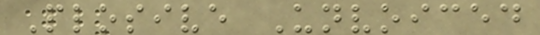Plosive Unvoiced
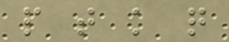p t k q
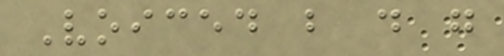Voiced b d g
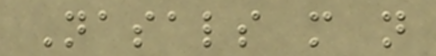Nasals m n
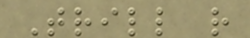Trill r
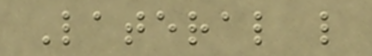Lateral l
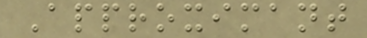Approximant
